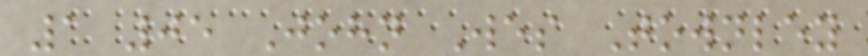1 05 John Wes Townley
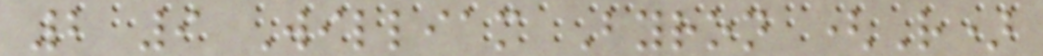2 9 William Byron (R)
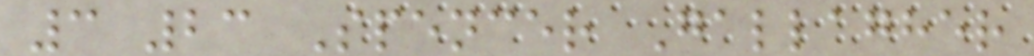3 23 Spencer Gallagher
